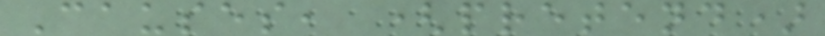Causes, (pretend)
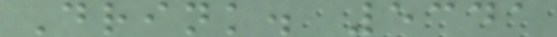Drink. 5341
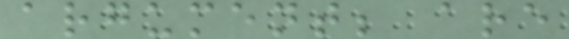argument; are
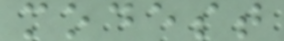modest
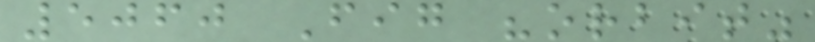5060 Fig "orbit"
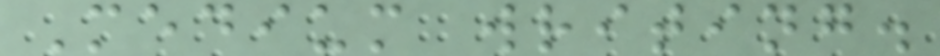Medium writing.
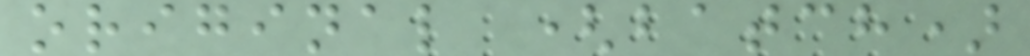original (batch)
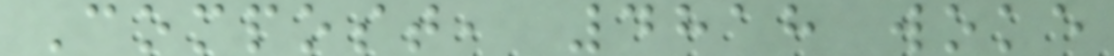Compost, 4818 woke
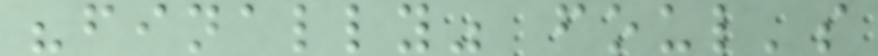"finally" foul's
